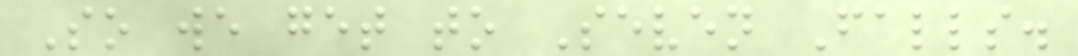So we get to Seven Falls.
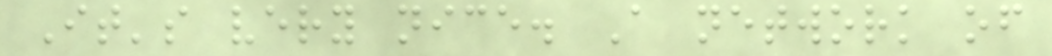It's very nice. A network of
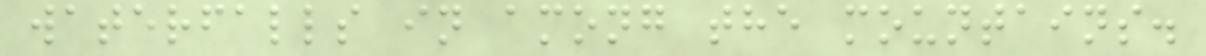waterfalls in among the mountains.
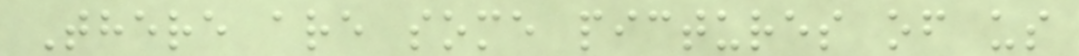There are some pictures of us
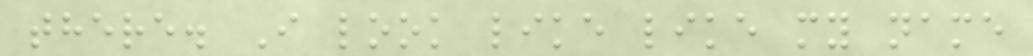there. I look like like my name
